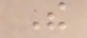The
